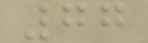77
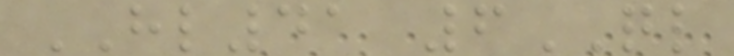HL41 6QL
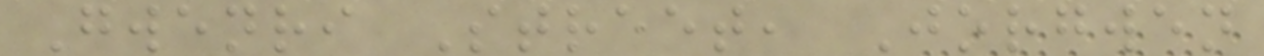Gwenri Street, Jorgwen
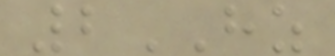2HZ
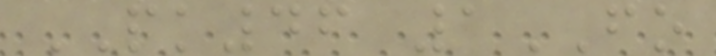PK46 1FO
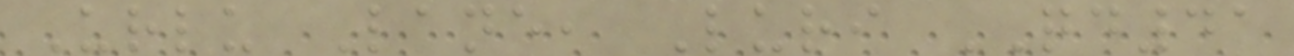Urlu Lane, Luri QD41
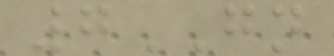7GN
